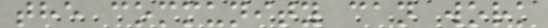the community can work
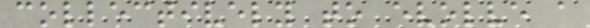collectively to evolve a
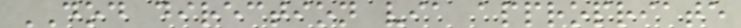DOD direction via appropriate
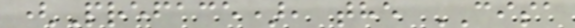(Preface), the CISA
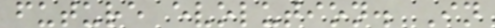future evolution. In
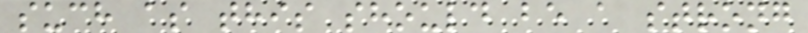such as this should be a strong
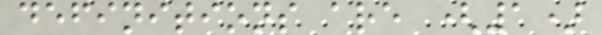definitions are (1)
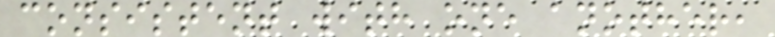consistent with one another,
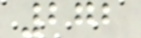272
